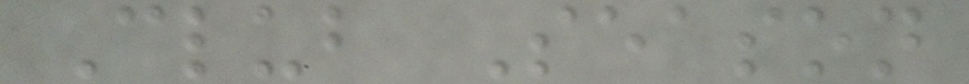Club Season
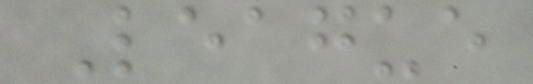League
